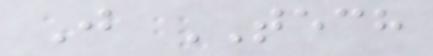J TECH
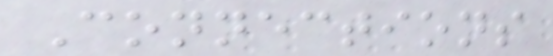Connections
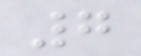7
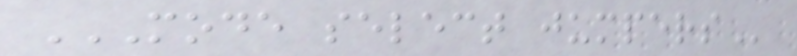MODE SELECT JUMPERS
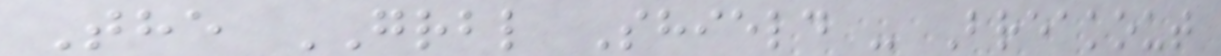The GRBL Shield - Breakout
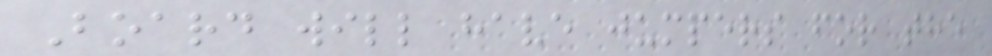Board will have jumpers for the
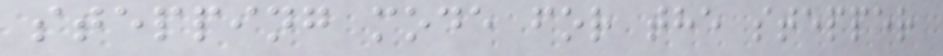stepping mode for the stepper
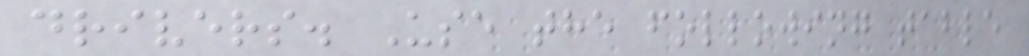drivers. Use the following table
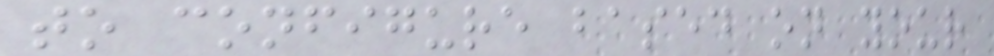to configure based on your
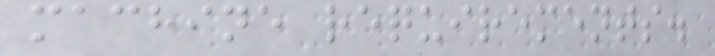machine requirements.
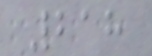218
